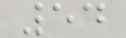54
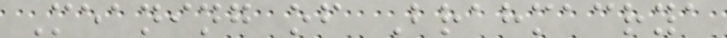Meaning of Brahmacrya
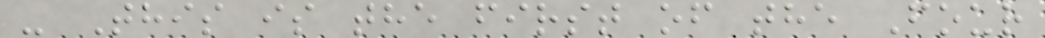- This is the first of the Four
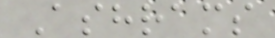Ashrams
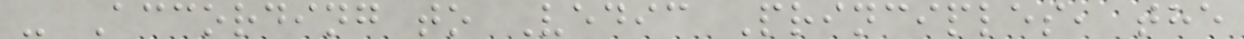- According to Vedic Principles, the
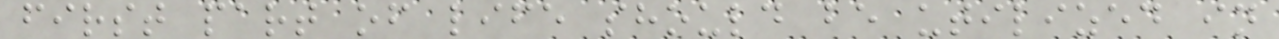first part of life should be utilized in
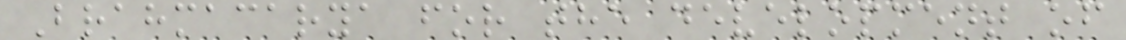Brahmacarya for the development of
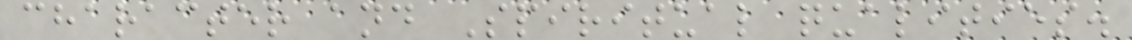character and Spiritual qualities.
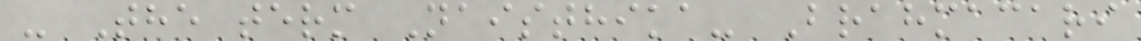- The term Naisthika- Brahmacari
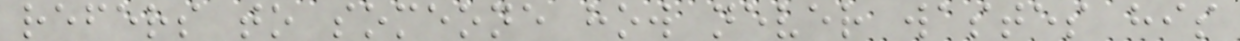refers to someone how never wastes his
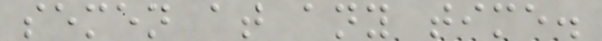semen at any time.
